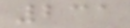231
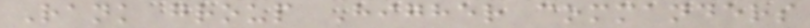Rank group Higher commanders
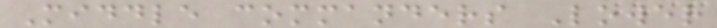Middle commanders Lower
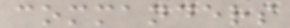commanders
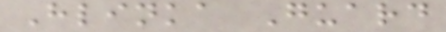Hlinka Guard
